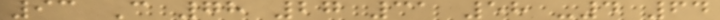93 C 78 27 31 58 -4 64
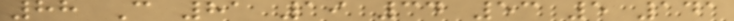88 C 81 19 34 53 5 141
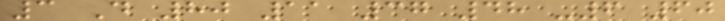3 D 80 11 37 48 -6 60
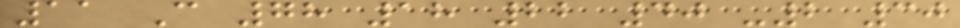11 C 78 18 22 40 -2 30
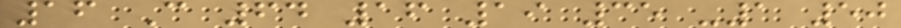16 C 64 16 19 35 -1 50
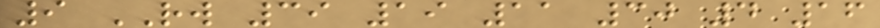9 RW 39 19 11 30 4 16
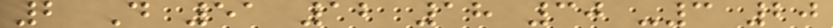2 D 51 12 18 30 -3 20
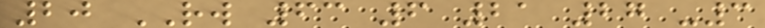20 RW 63 6 21 27 -3
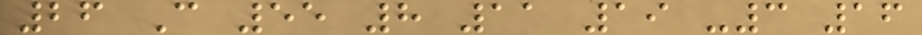26 C 55 8 11 19 -3 16
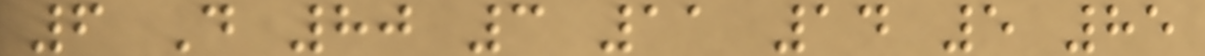6 D 80 3 11 14 5 85
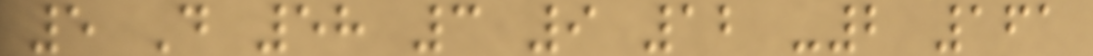5 D 58 3 9 12 -2 161
